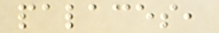palaces,
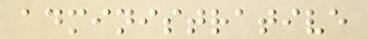administrative
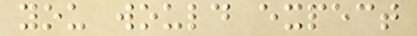you would expect
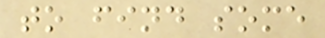to find some
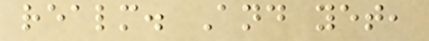realm. And yet,
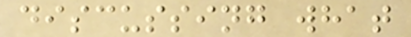discussing what
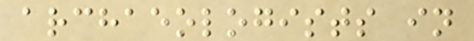archaeologists in
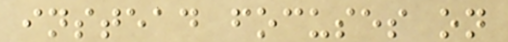instead focuses on
